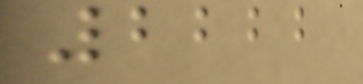2222
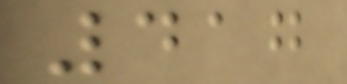417
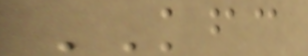KFC
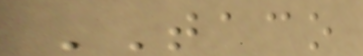TACO
